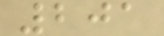201
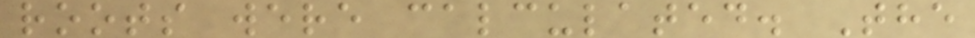roots were calculated. The
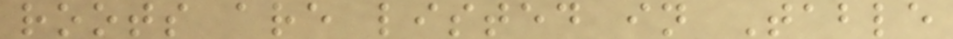roots are listed in Table
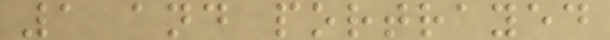1 and portrayed
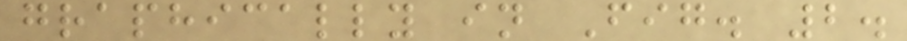graphically in Fig. 2.
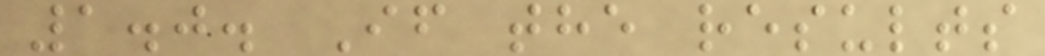1.0. If the results
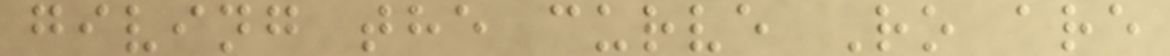giving the curve Ro are
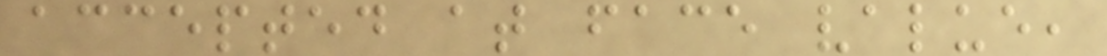accepted at face value,
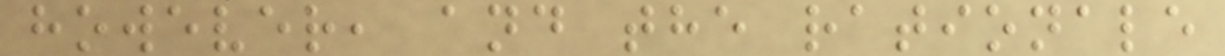however, and the rationale
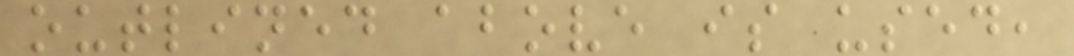outlined above is used,
